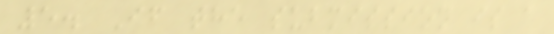5. If the submission is a
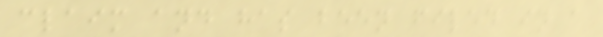claim and has been filed in a
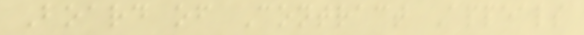Board of Contract Appeals
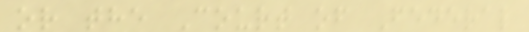or the Court of Federal
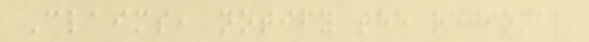Claims, notify the regional
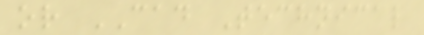or CAD Technical
